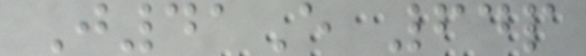J41E 64p
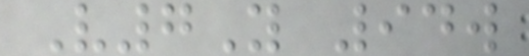V7Y 94w
